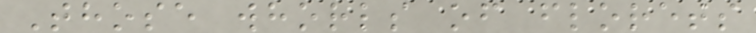Those whorls of florets
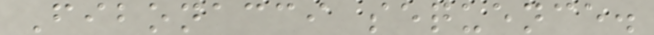Fibonacci sequence.
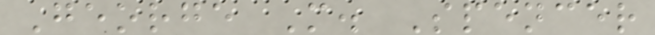George M. Spencer
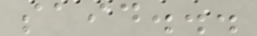said...
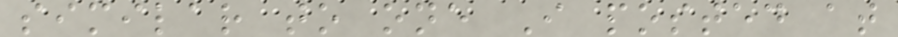similar to one I posted at
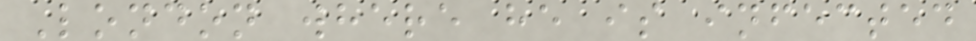London where he is infected
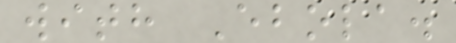with Ebola.
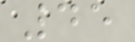45
